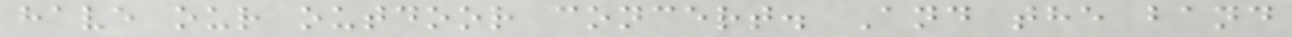have our outdoor concert. And the band
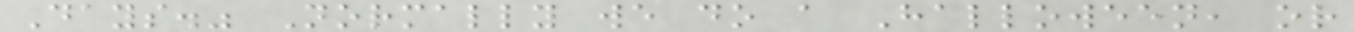Days." Normally we do a Halloween, or
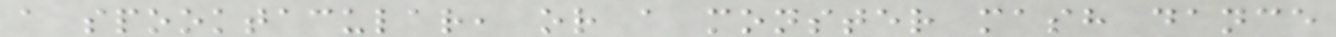a spooktacular, or a monster mash dance
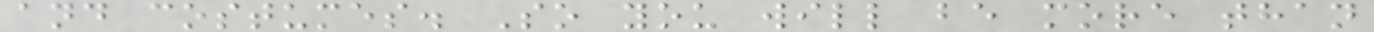and costumes. So you will be more than
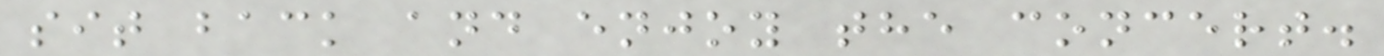sit back and enjoy the concert.
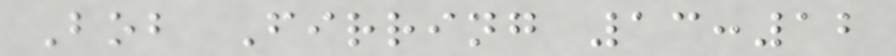Bob Firring 13:12
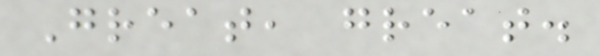Great, great.
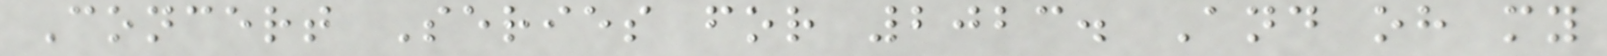Concert Series for 2023. And oh my
